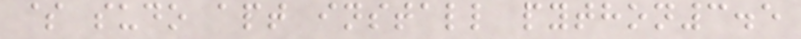$ sudo apt install python3.5
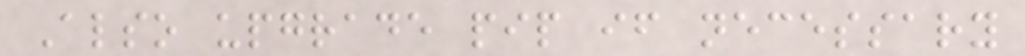Also upgrade pip if necessary
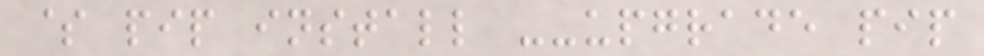$ pip install --upgrade pip
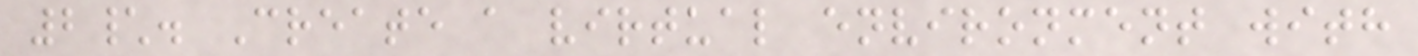2\. Create a virtual environment with
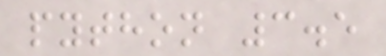python 3.5
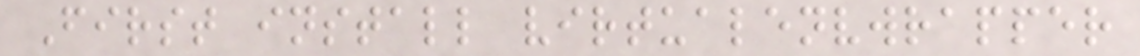First install virtualenvwrapper
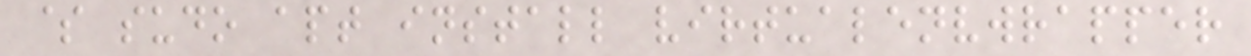$ sudo apt install virtualenvwrapper
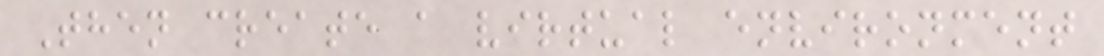Then create a virtual environment
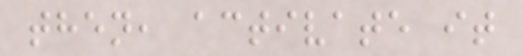then, activate it
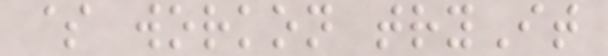$ workon tryIt
